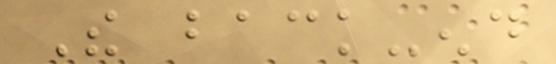The back-end
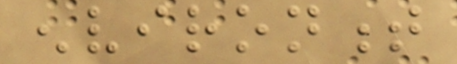environment
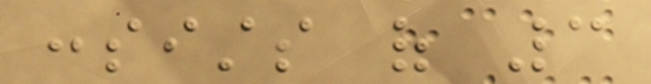consists of 3
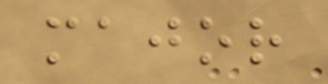major
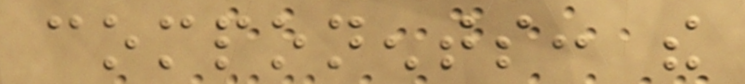components: the
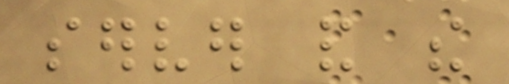server and the
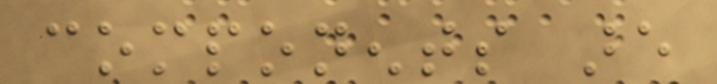components are
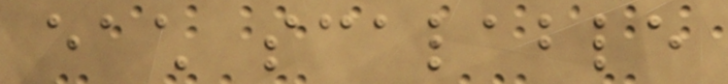each scalable
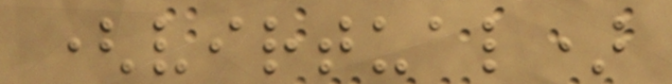(virtual)
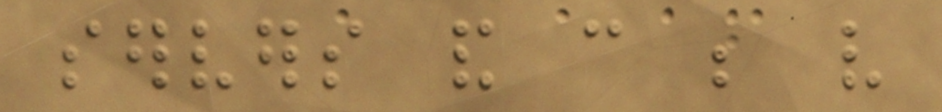servers and can be very
